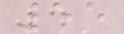55
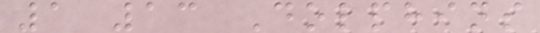1 13 Dolphins
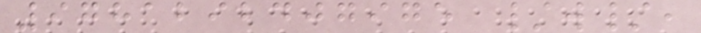9781292407975 /w/,
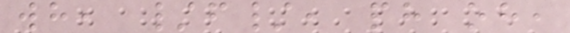wh, /f/, ph oh,
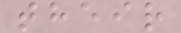their
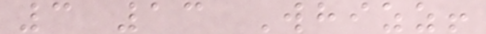3 13 Whizz!
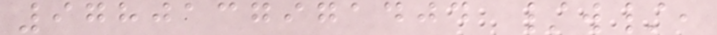9780137971404 /w/,
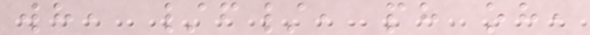wh, /f/, ph oh,
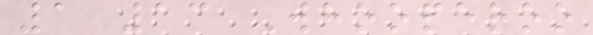1 13 Whooperoo
